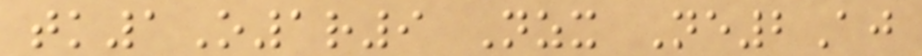tk1O1r9 Nzx Ne2Aj
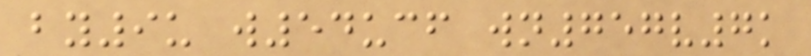by9u w54ucf wn757v7k
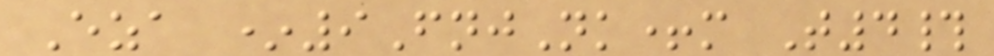Eza *9FnjNk+m T4#
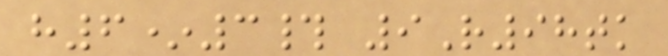h6*3# 9R98tk
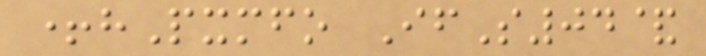+hPxmfo IfS04&
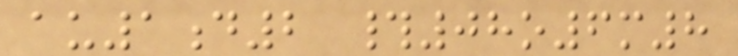au1d2 #08o6m8
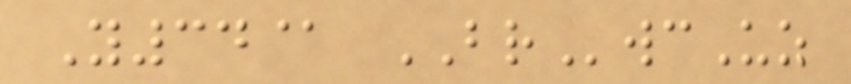Y34@ BRwcUz
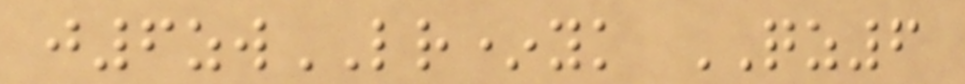j6zwLR*yk QZ6
